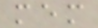mem
